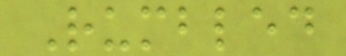Rumbled
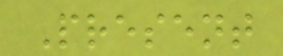Present
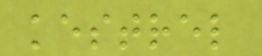kestrel
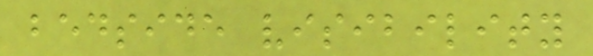bedside visibility
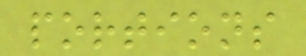portions
